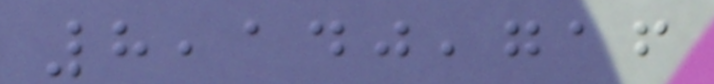8,140,716
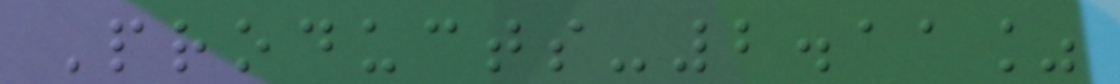Products-2.11%
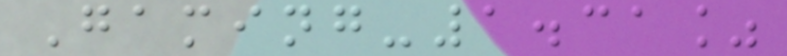Gaming-1.31%
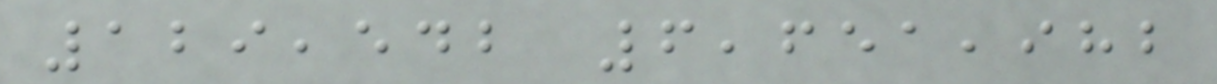129,542 6,651,982
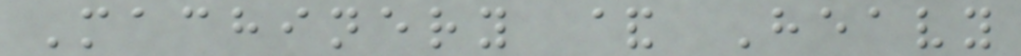Machinery & Heavy
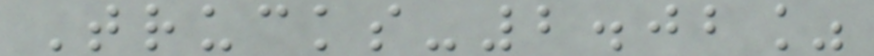Trucks-2.02%
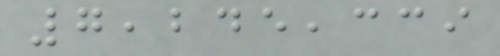7,245,339
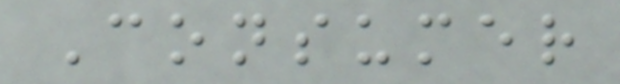Consumer
